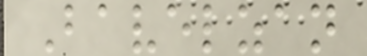Bavelzan
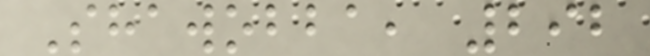Shawobba, 292
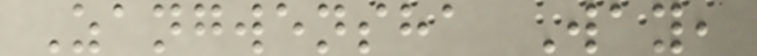Zangwensha Way,
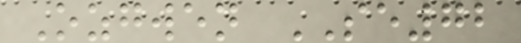Ozgwen SE72
